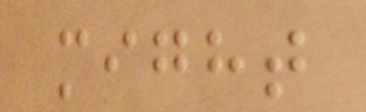might
